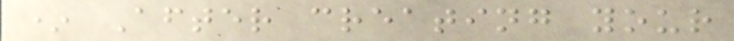* After creating your
